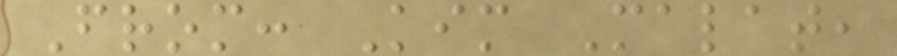From: Kim Malat,
